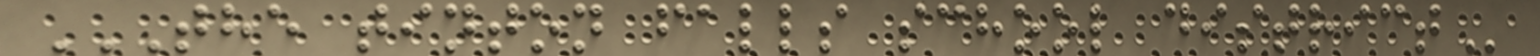THE TINTON FALLS SCHOOL DISTRICT
